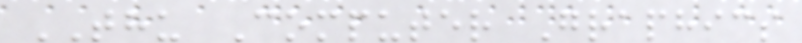THU Computer Graphics
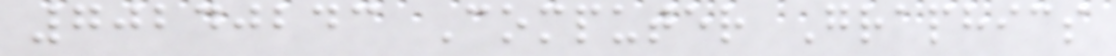70240243 Computer Graphics
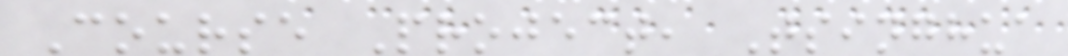Course Project, Tsinghua
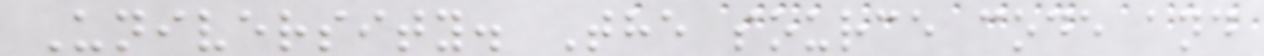University. The source code and
